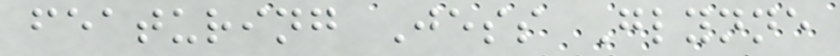featuring Jess Glynne
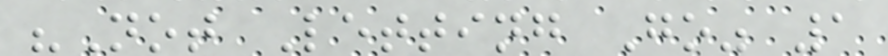"Not Letting Go" 1
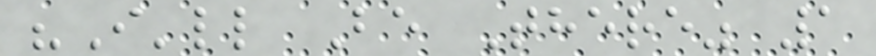"I'll Be There" 1
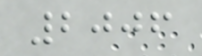2006
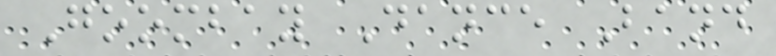Goombay Dance Band
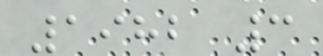1982 3
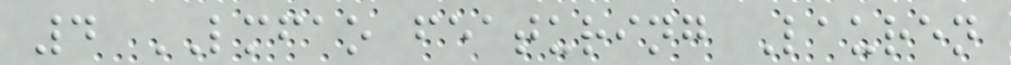4 LMFAO featuring Lauren
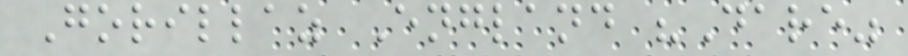Gorillaz England "Dare"
